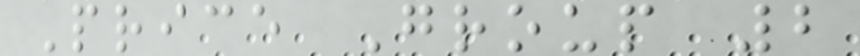Price Group 2
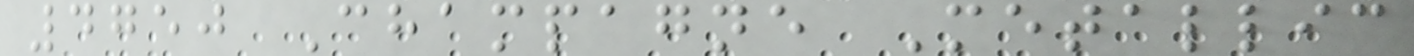4750 Champagne Metallic
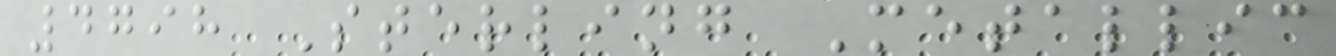4798 Sterling Metallic
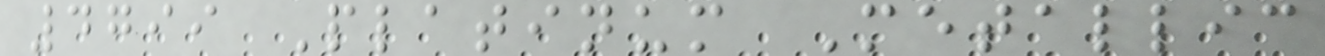4799 Platinum Metallic
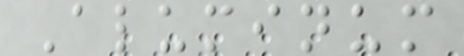Aluminum
